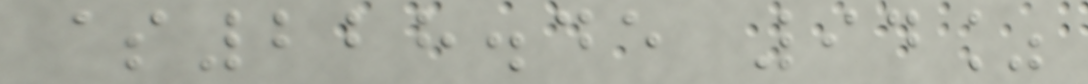$228.45 94%
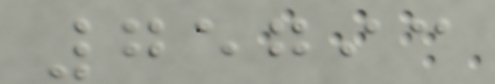75793
